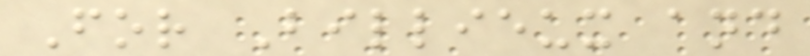For Billieux and
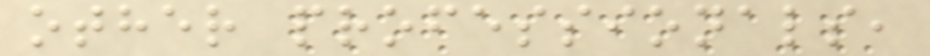other professionals,
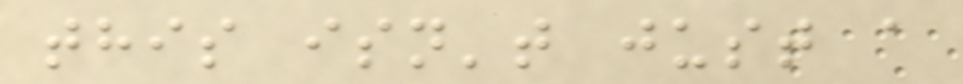this isn't just a
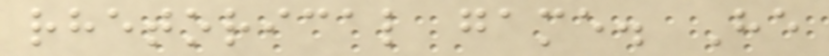rhetorical game. He
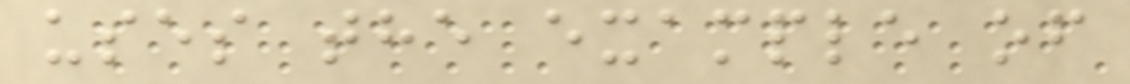uses the example of
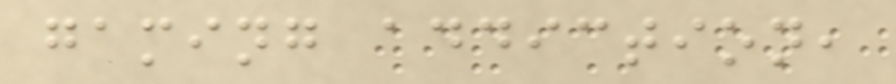gaming addiction,
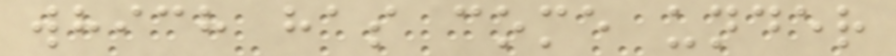which has come under
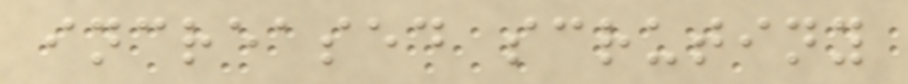increased scrutiny
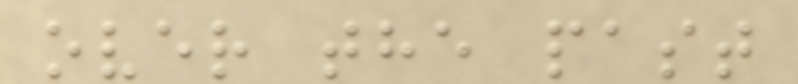over the past
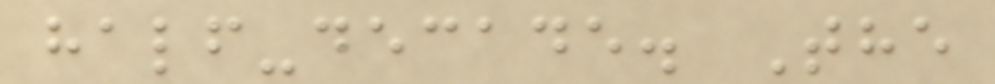half-decade. The
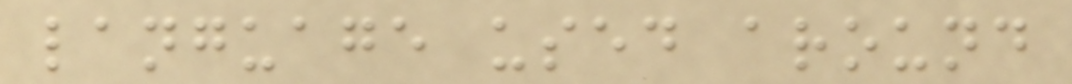language used around
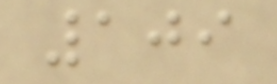109
